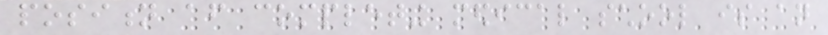position after completing medical school is an
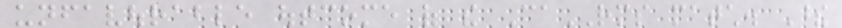unfavourable outcome of the CaRMS match. These
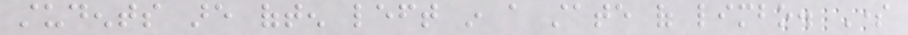students are often left in a state of limbo. Some
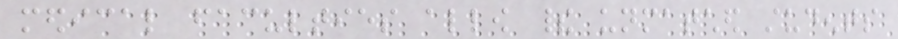medical faculties allow their unmatched students
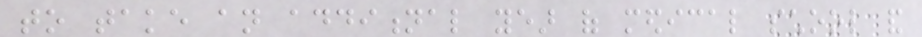to take an additional year of medical school and
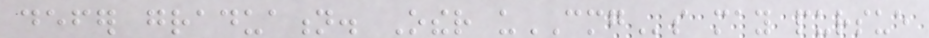defer graduation. Other uCMGs may pursue
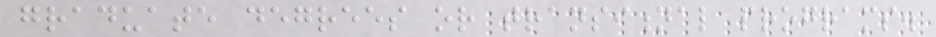graduate degrees or transitional programs.
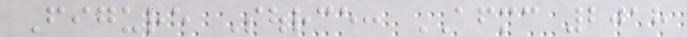Figure Source: AFMC 2018
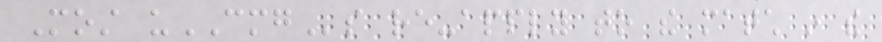Most uCMGs re-apply to the match in the
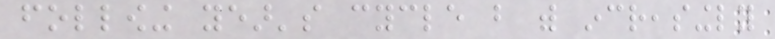following year's cycle but with increasingly
